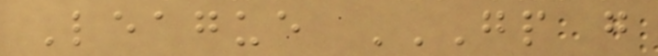League GP G
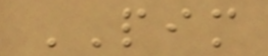PIM
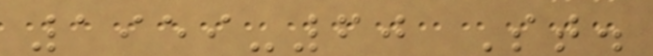1959-60 St.
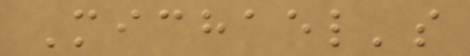Michael's
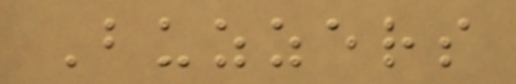Buzzers
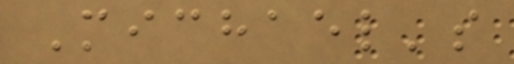Michael's
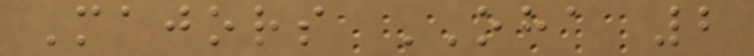Majors OHA 2
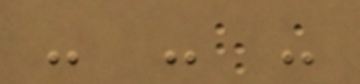- - -
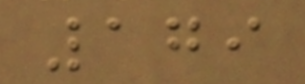179
